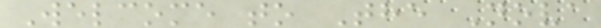Welcome to The Nova
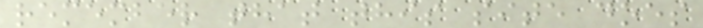remember that this site does
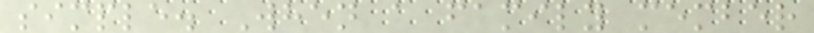simple. When a family member
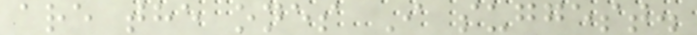are the ones I suggest.
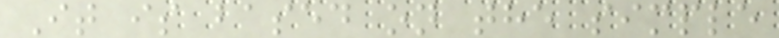It is based on the simple
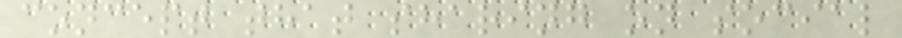concept that sharing on social
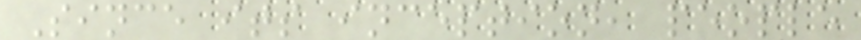Since its inception, people
